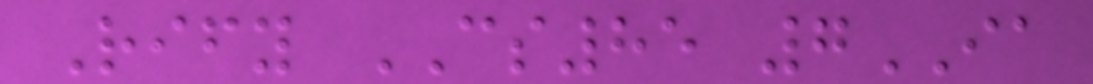Rify CS85 7IA
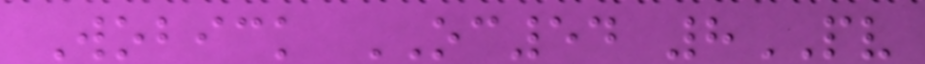Wobick OC54 8PV
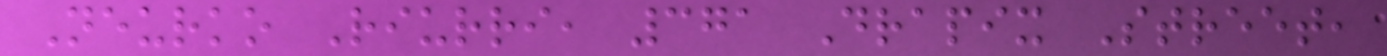Neurko Riurri, 371 Drapix Street,
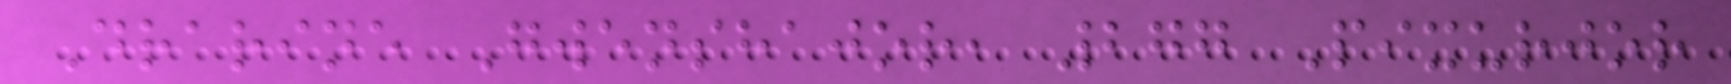Drarine Gwenshajor, 277 Pixurjor
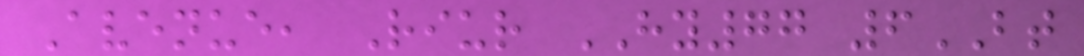Avenue, Riur HY77 6BT
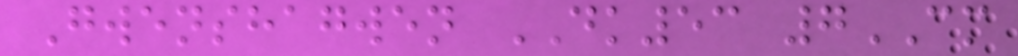Gwenshagwen DK53 7CM
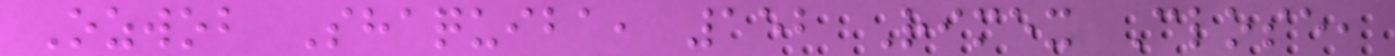Ozwob Shaquiba, 152 Rimex Close,
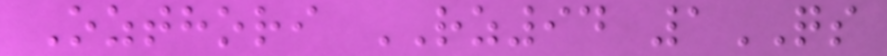Ozthori RZ94 1QS
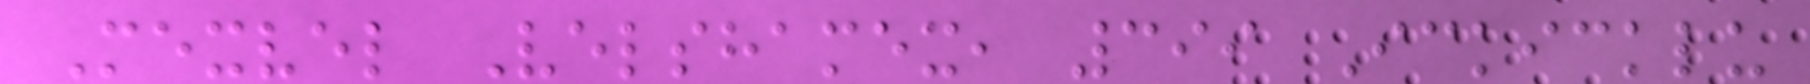Mexvel Velshamex, 399 Ickicklu
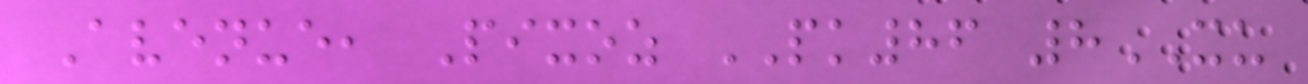Avenue, Pixoz PK86 8XU
